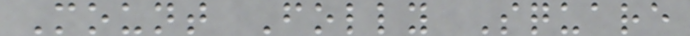Mount Folly Square
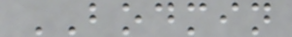BODMIN
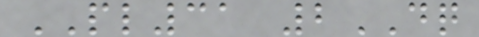PL31 2DQ
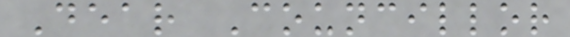Dear Councillor
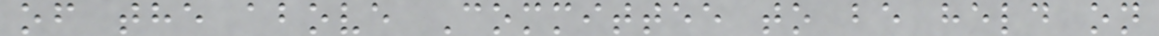of the above Committee to be held on
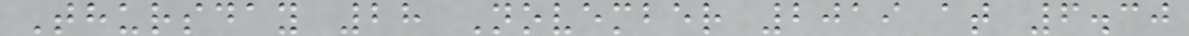Thursday 28 November 2019 at 6.30
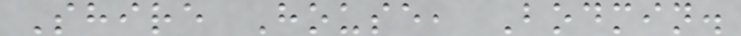Shire House, Bodmin.
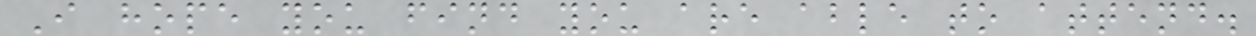I hope you find you are able to attend.
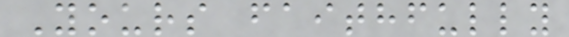Yours faithfully
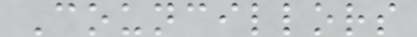Councillors
